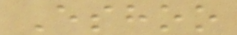Eshoo
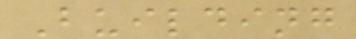Building
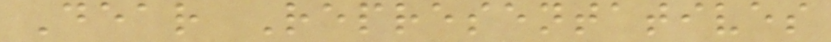Dear Representatives
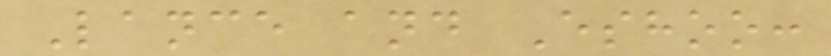Lance and Eshoo:
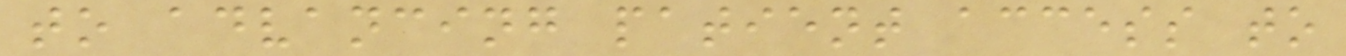to advancing patient access to
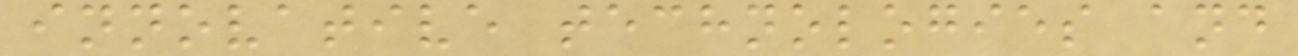innovative technologies and
